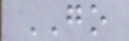GO
